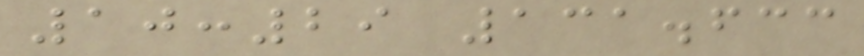10:29 131.633
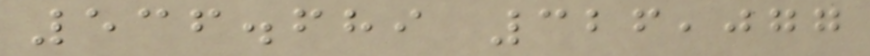536.689 326,077
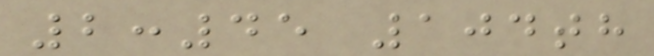2:45 104th
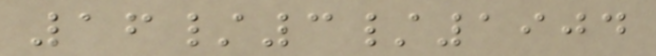16/3/1904
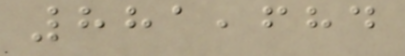881,684
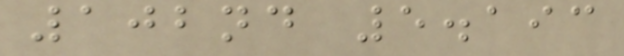102nd 5.193
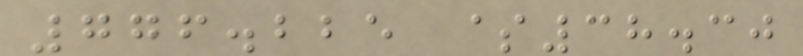776.225 $38.30
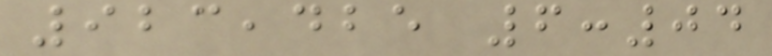923,425 6:04
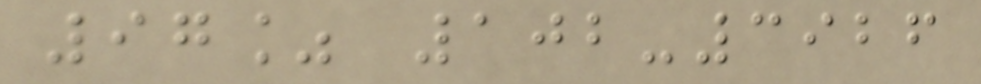97% 102-3926
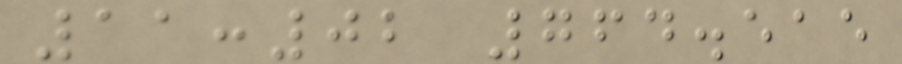11:02 764.515
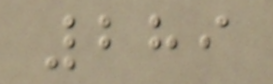289
